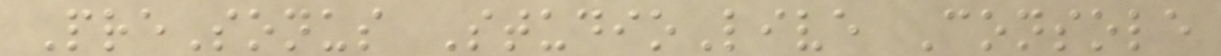PreSonus StudioLive Console
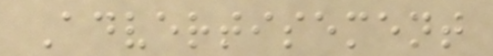Advertisement
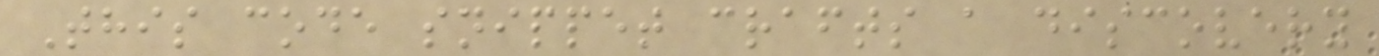This code snippet crafts a discovery
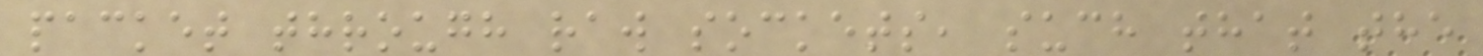packet through raw sockets, such that the
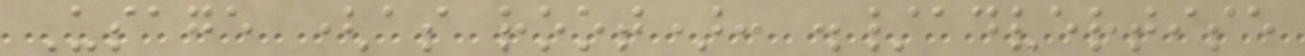Usage (as root): ./advertise
